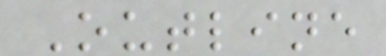Outline
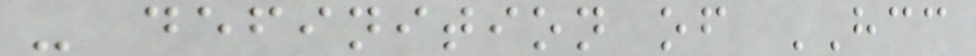- definition of HCC
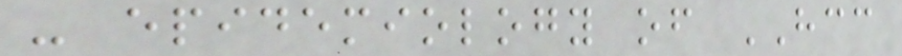- epidemiology of HCC
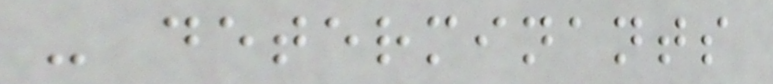- determinants
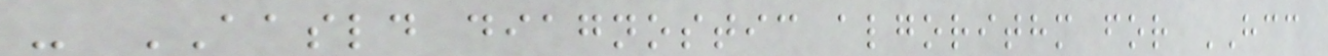- AASLD diagnostic algorithm for HCC
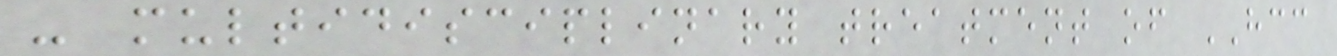- multidisciplinary treatment of HCC
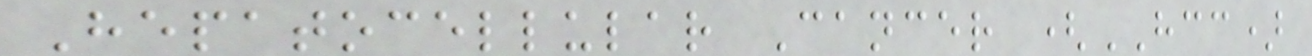Hepatocellular Cancer (HCC)
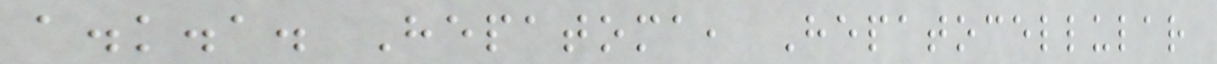a.k.a. Hepatoma, Hepatocellular
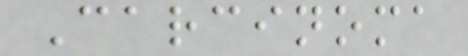Carcinoma
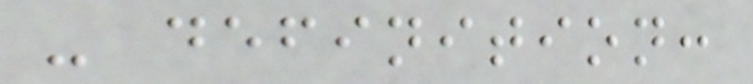- definition:
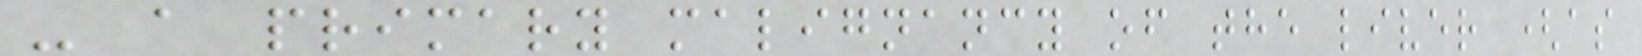- a primary malignancy of the liver (as
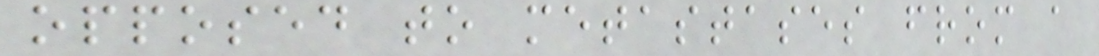opposed to metastases from a
